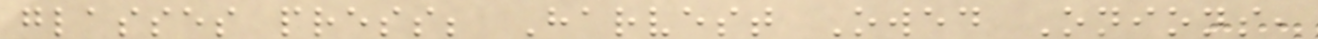glasses press; Harvest Owed Onions,
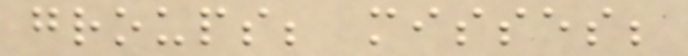groups; misses;
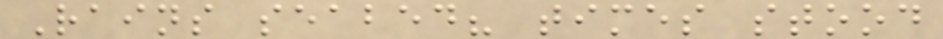Rains seabed? times stood
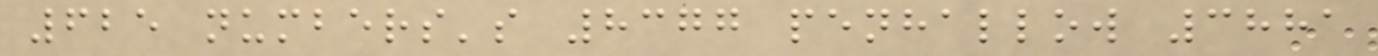625 numbers's 8377 penhallow 3881
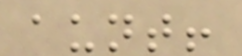aunt!
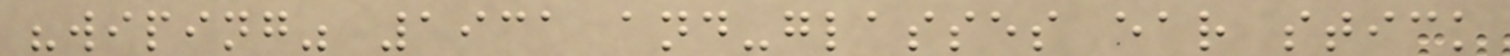"wiping" 1931 and-glasses ear stick
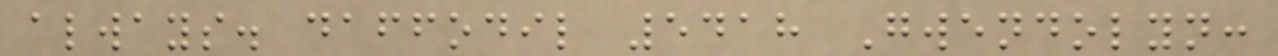always. daffodil 5418 Gwendolyn:
